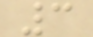3
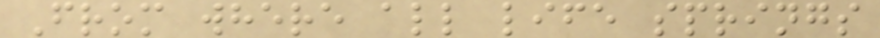From where all life springs
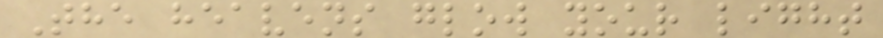The heavens glow your light
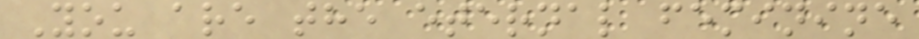You are the eternal feminine
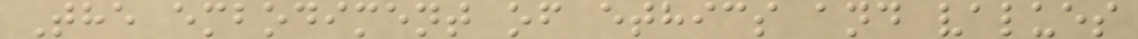The embodiment of ethics and values
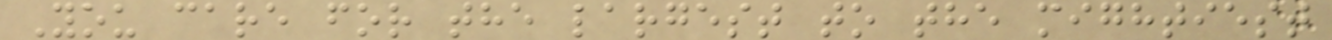You care for the largest to the mightiest
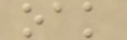oak
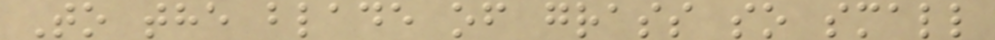To the blade of grass so small
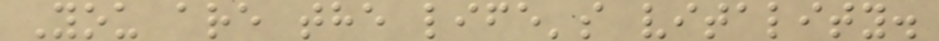You are the life's vitality.
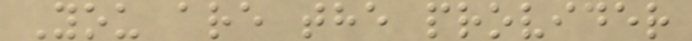You are the provider
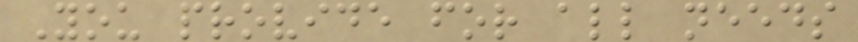You provide for all needs
